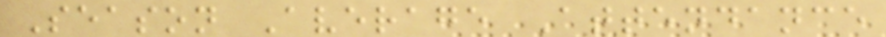Season Average Attendance
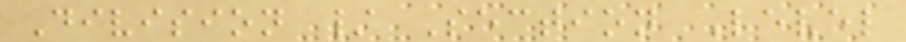Division / Section Level
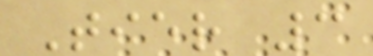Tier 3
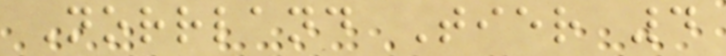Norrland Tier 4
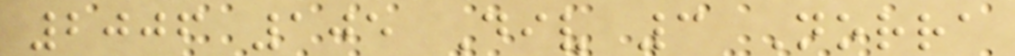2006 105 Div 3 Norra
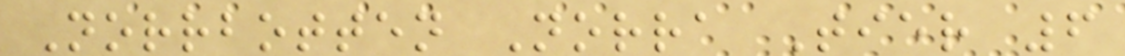Norrbotten Norra Tier 6
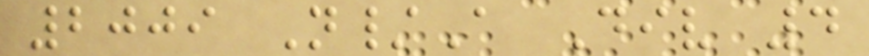2009 N/A Div 4
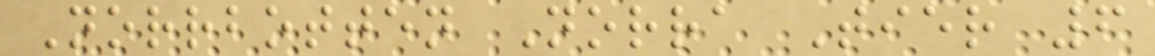Norrbotten Norra Tier 6
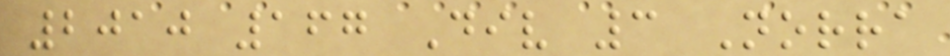2010 167 Div 3 Norra
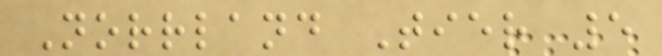Norrland Tier 5
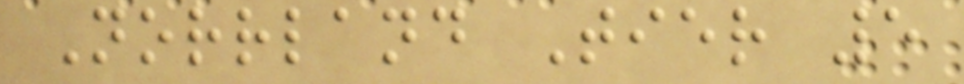Norrland Tier 5
